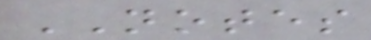NOTES
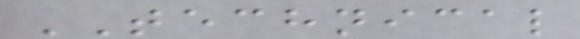TECHNICAL
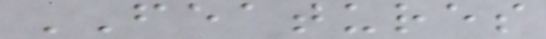FEATURES
